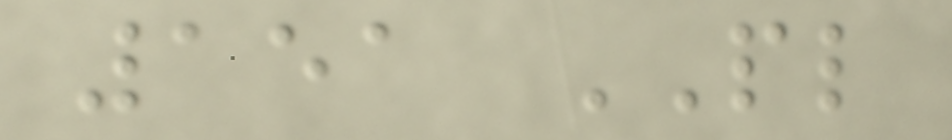151 PL
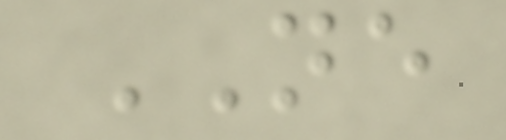NE
